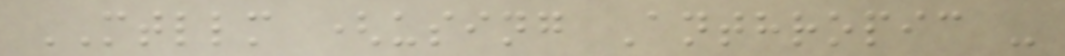MTLLM (using Anthropic -
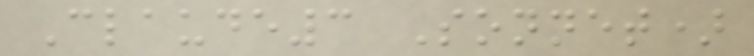Claude3 Sonnet)
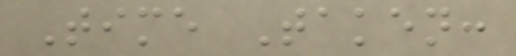Time Taken:
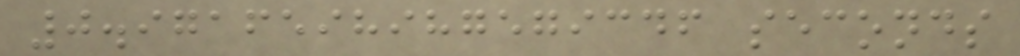0.9716598987579346 seconds
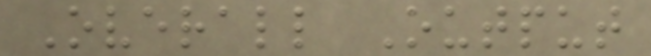Overall Output
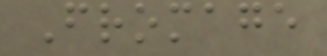Fromage
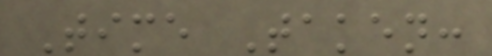Time Taken:
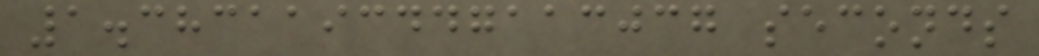1.3831193447113037 seconds
